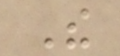The
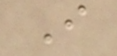I
